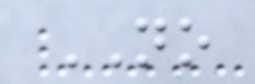NO
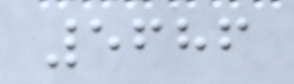5686
